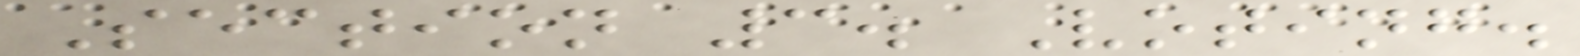Section 3. Voting.
